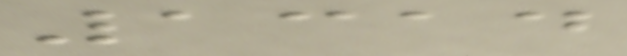1314
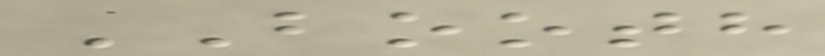BOOTH
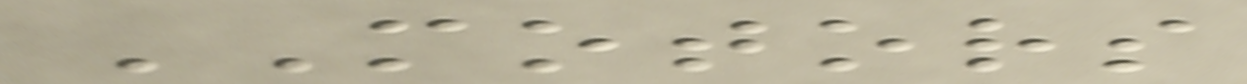MOTORS
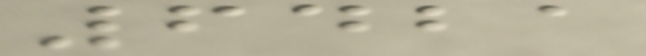6421
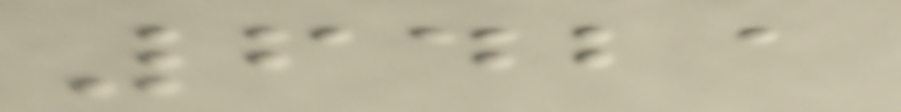6421
